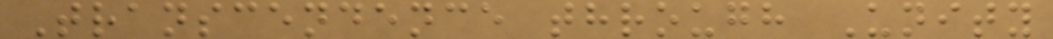Transcendence through Unity
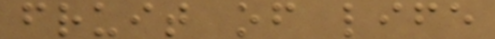fruit of life
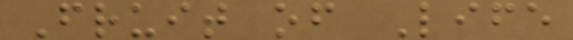Fruit of Life
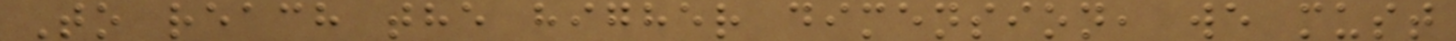To reach the higher dimension, we must
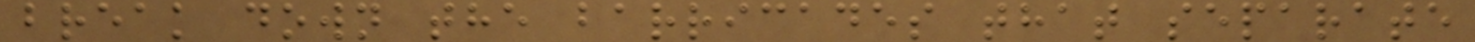break down the barricades that separate
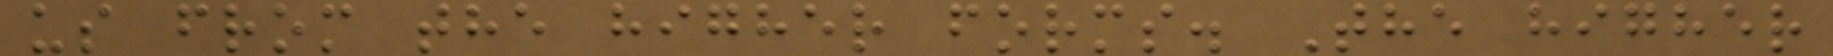us from the higher forms. The higher
